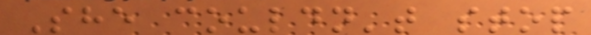She couldn't stop
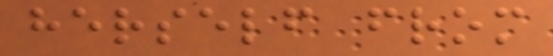herself from
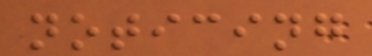noticing
